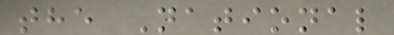the National
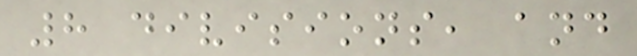8 divisions, and
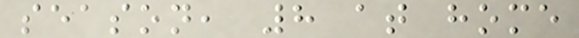season, 8 at home
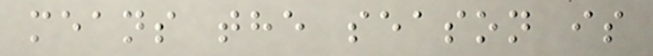means the season is
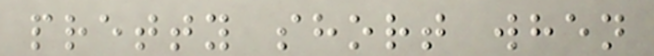pretty short when
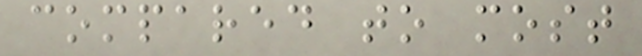compared to most
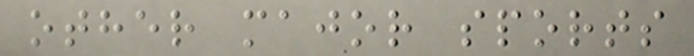other major sports
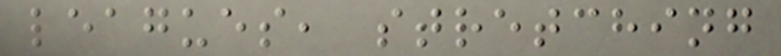leagues, stretching
